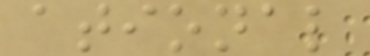ational
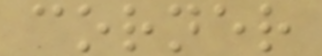corner
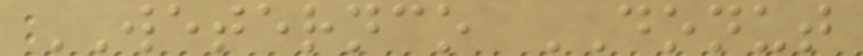WETERNCO DONUT
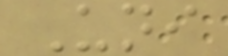Uni
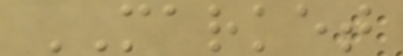MARKET
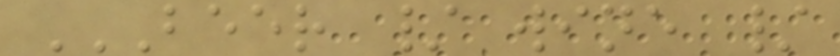BEER / WINE /
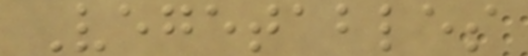Vegetables
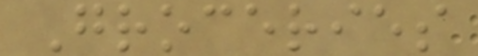Groceries
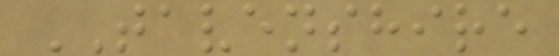TAVENSHIRE
